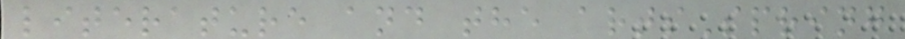literature and the artsSpring
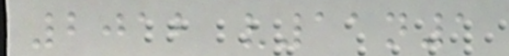2012 v11n1
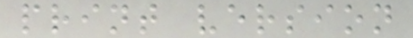print version
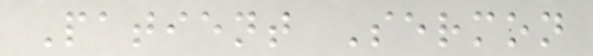Patient Sermon
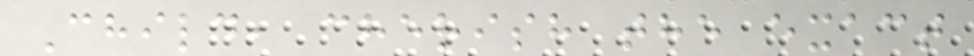Child, cherish the exact
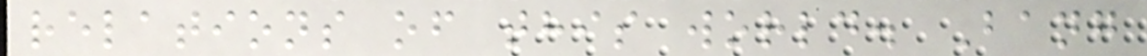relations of this world. Bang
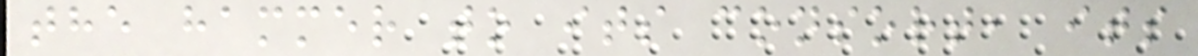the hammer to its consort, its
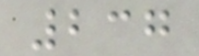237
